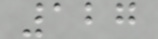127
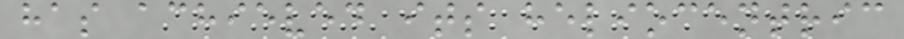has achieved its heliocentric
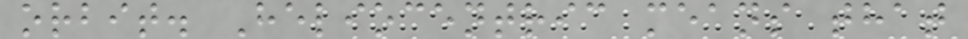orbit. Heliocentric means that
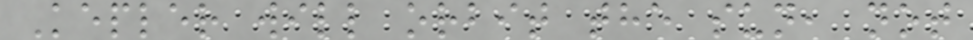Kepler will orbit the sun, not
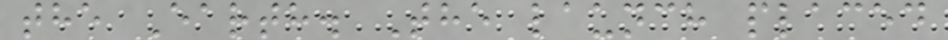the Earth. The launch placed
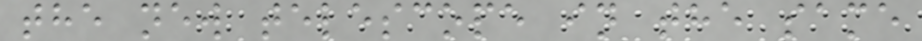the new telescope in the same
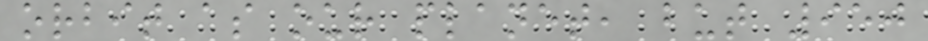orbit as our planet, but 950
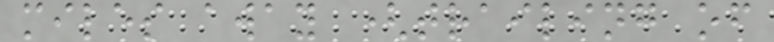miles away (trailing of
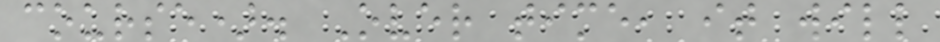course). Over time, it will
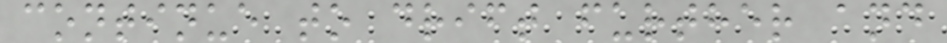continue to drift further and
